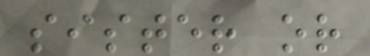sister or
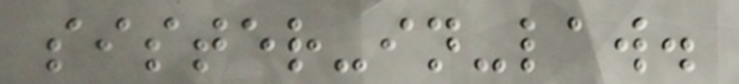sister-in-law.
